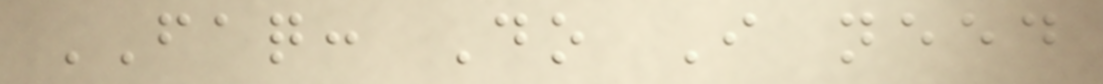FAQ: Do I need
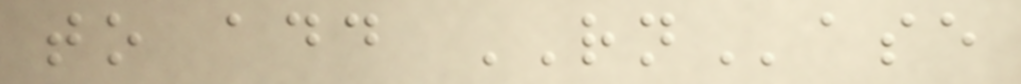to add RNase
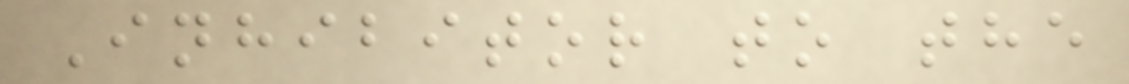Inhibitor to the
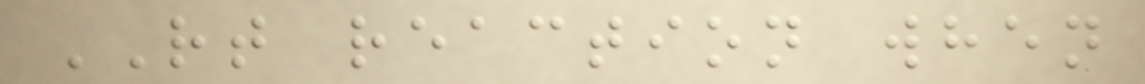RT reaction when
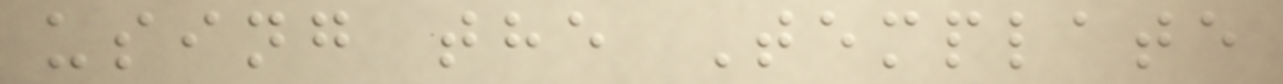using the Template
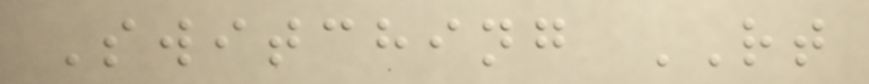Switching RT
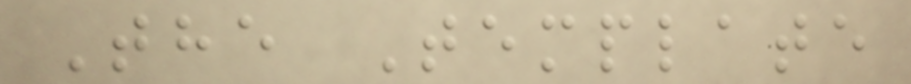The Template
